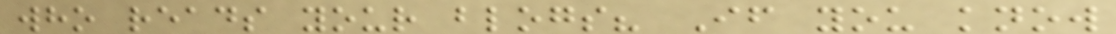who reads your blogs? If you know
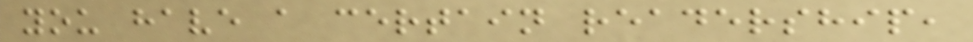you have a certain readership,
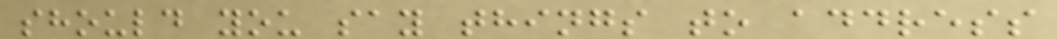should you say things to address
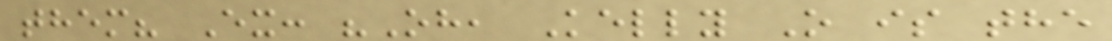them? Ex: "Oh, Kelly O is the
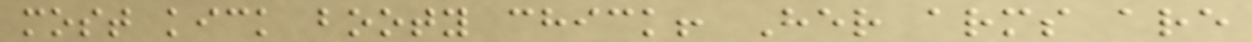most kick booty chick! Her arms are
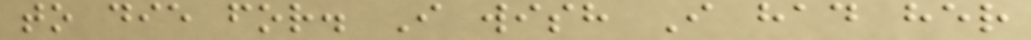to die for. I wish I had her
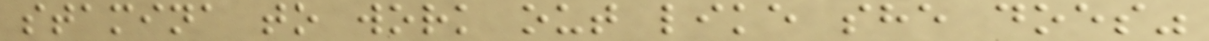stamina to work out like she does"
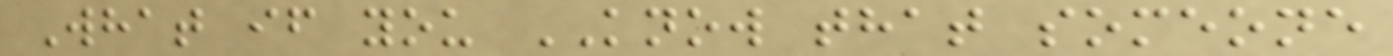What if you KNOW that someone
